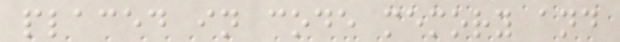placed in code memory and
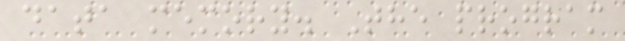data memory. The program
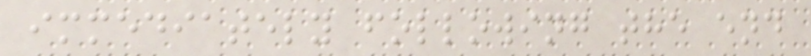immediately following the end
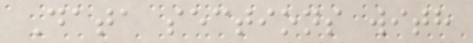Data sections with
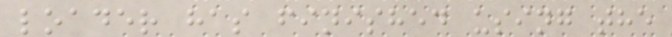loader has finished using the
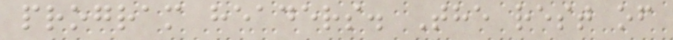program headers. The rest of
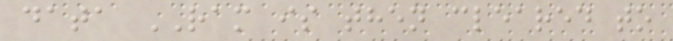data RAM is then cleared to
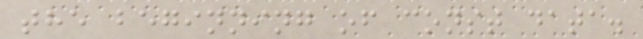the beginning of const data.
